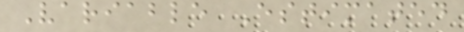Variable Estimated
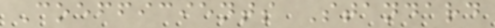Coefficients Standard
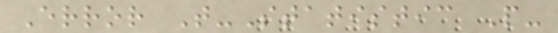Error T-Statistic P-
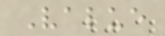Value
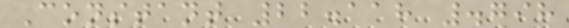Constant 22.118 .798
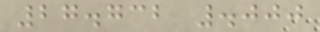27.732 .000
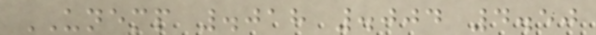UNEMP .018 .004 4.50
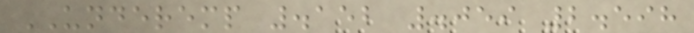UNDEREMP .152 .059 2.598
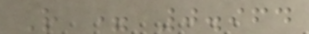R = 0.964
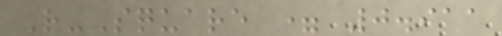R-Square = 0.911
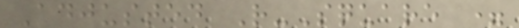Adjusted R-Square =
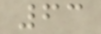63
